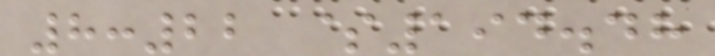8:22 $194.48
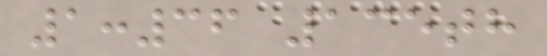1:36 135th
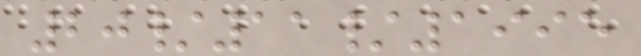20/11/1995
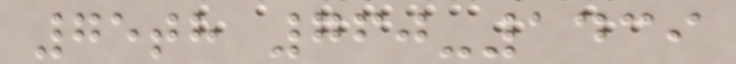75th 760-1439
